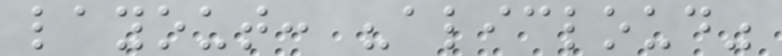layout: "alicloud"
